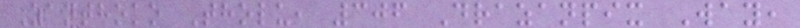Zanthoko Tholu, 306 Drazanpix Way,
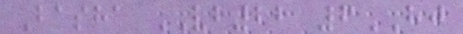Basha VB22 6HJ
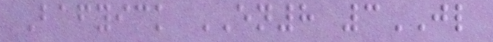Bafyick EN8 3JL
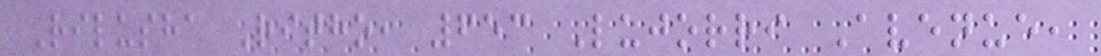Rilusha Ritho, 653 Lujorri Avenue,
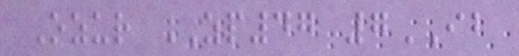Ozur ZP47 7IB
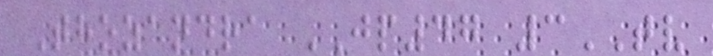Thozandra JP47 3TV
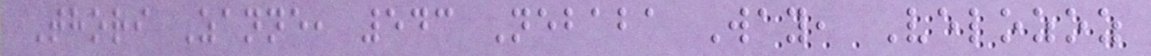Thori Zanne, 543 Nebaba Way, Velozoz
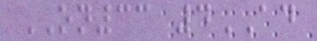ON33 4AD
